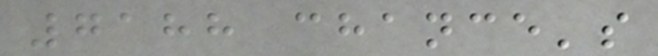7188 chance's
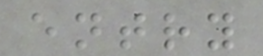entry
